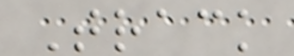Track
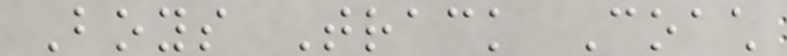Boys Track Coach
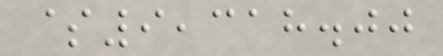$9,318.00
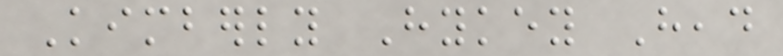Kimberly Hykey Head
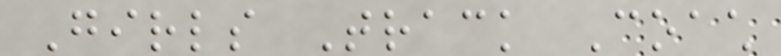Girls Track Coach
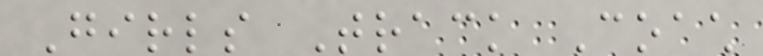Girls Track Coach
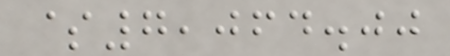$7,064.00
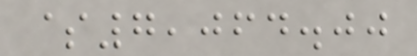$7,064.00
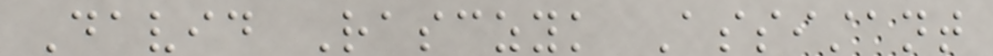David Rasczyk Assistant
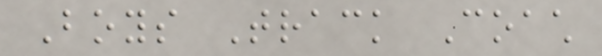Boys Track Coach
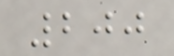200
